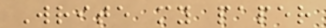Write my paper
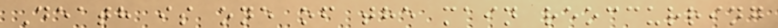Death is one of the main reoccurring
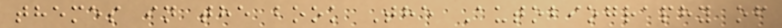themes in the book The Autobiography of
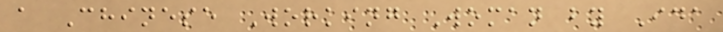a Chinese Working Woman by Ida
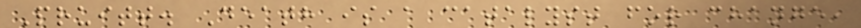Pruitt. Death is a catalyst for change,
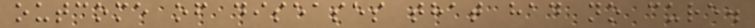outcome of diseases that had no cure.
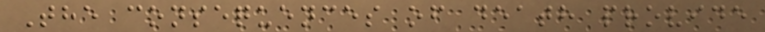The consequences of death provide
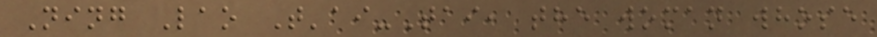Ning Lao T'ai-Tai, the woman whose
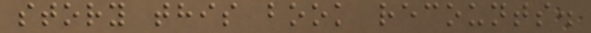story this book recounts.
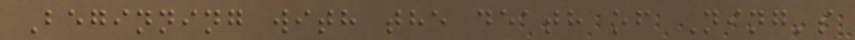Beginning with the death of Ning's
